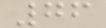76
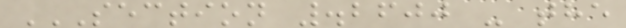SECTION .2600 - THE
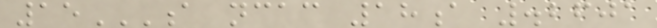15A NCAC 18A .2601
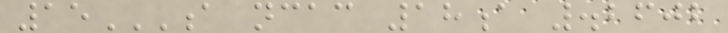15A NCAC 18A .2602
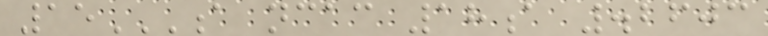15A NCAC 18A .2603
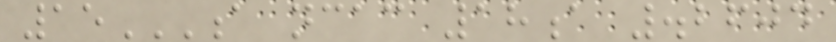15A NCAC 18A .2604
